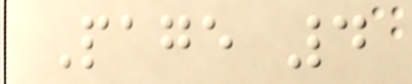Page 4
